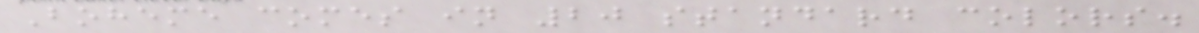Boheme comes in 20 standard colors.
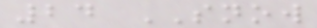24 SNOW
